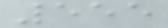555
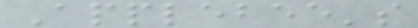Applebee's
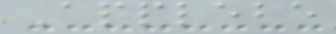Applebe
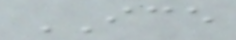ICE
